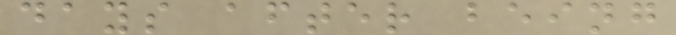days after being
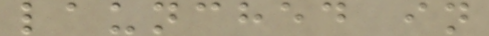launched in
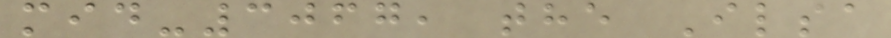mid-3067, the Ilsa
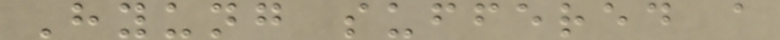Hyung suffered a
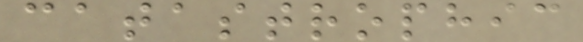catastrophic
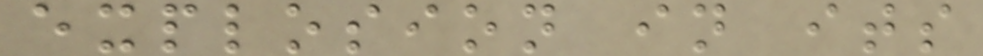explosion in its
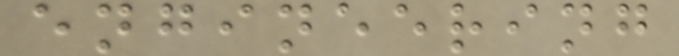engineering
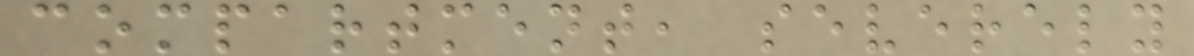compartment, severely
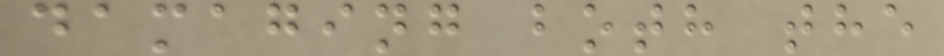damaging both the
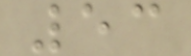53
